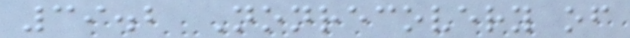39.2 Nonrecovery of
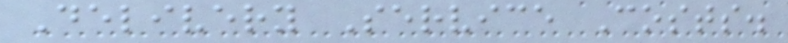Delivery Service Costs.
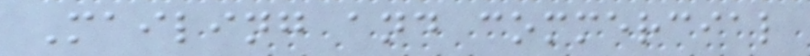Mailing and commercial
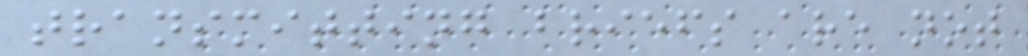transmitting briefs are not
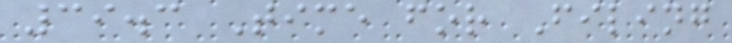39.3 Time for Filing
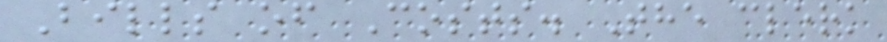Bills of Costs. The clerk
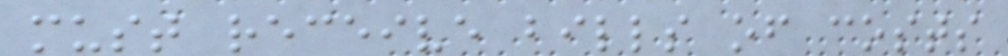must receive bills of costs
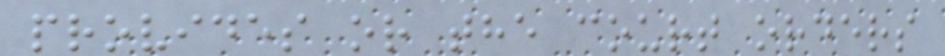provides or the court orders
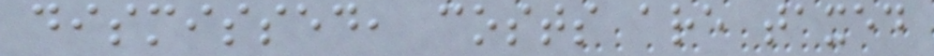dismissed, costs are taxed
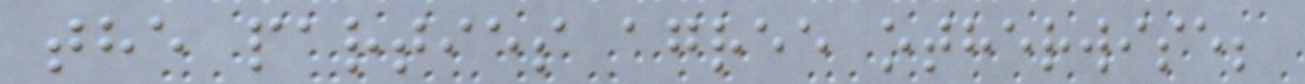the parties agree otherwise;
